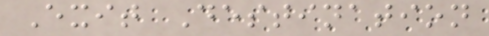Exit Destination
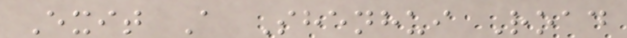Exit A Shenhui Road
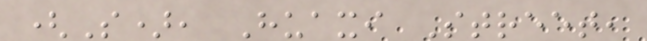(S), Huaxi Street,
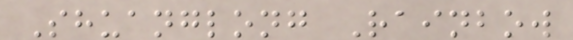Shuanglong Rainbow
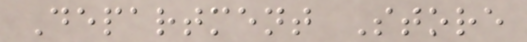Department Store
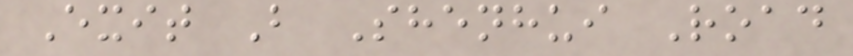Exit B Shenhui Road
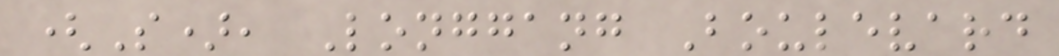(S), Longgang Boulevard
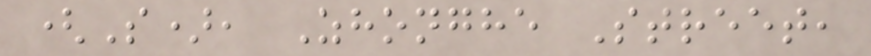(S), Zhonghe Street,
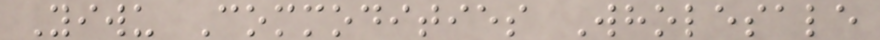Yiwu Commodities Wholesale
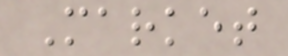Market
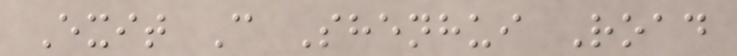Exit C Shenhui Road
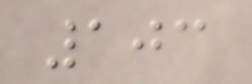103
